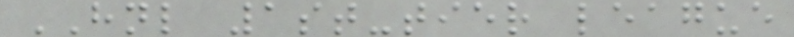HNL 1st-tier league
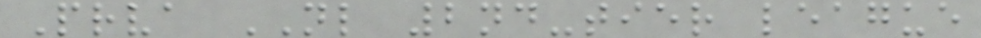Prva NL 2nd-tier league
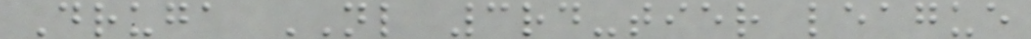Druga NL 3rd-tier league
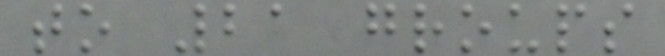to 21 groups
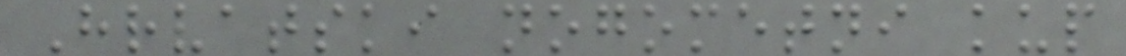Hrvatski nogometni kup
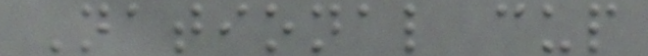National cup
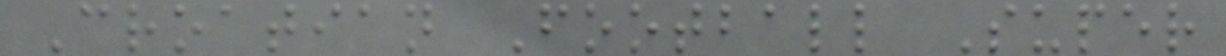Croatian Football Super
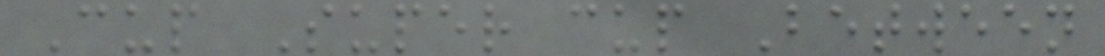Cup Super cup Between
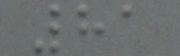81
